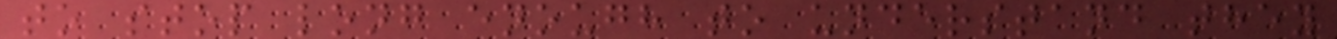to stop long enough to understand they
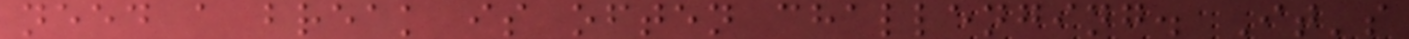need a break is often challenging. It's
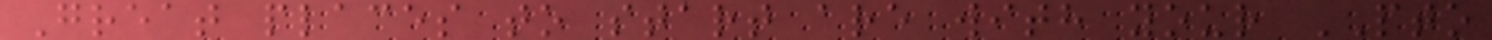Great places to start are with your PTO
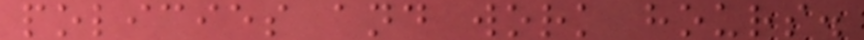policies and work hours.
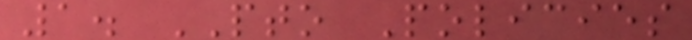1. PTO Policies
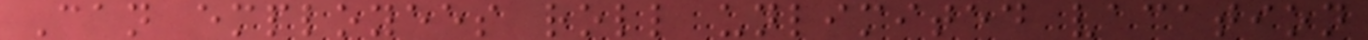Can employees roll unlimited vacation
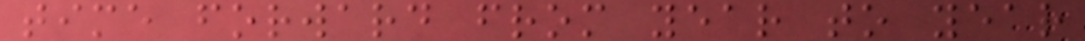time forward from year to year
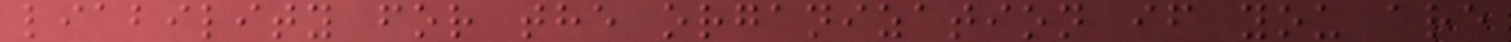liability for the organization if you are
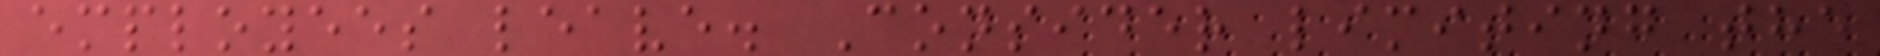employees leave. Consider limiting the
